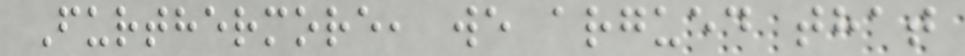Furthermore, we argued that
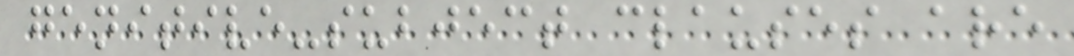genitive-subject clauses are
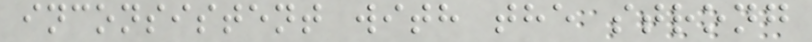inconsistent with the strong
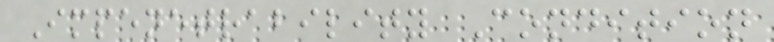Impenetrability Condition
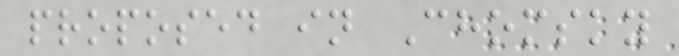proposed in Chomsky
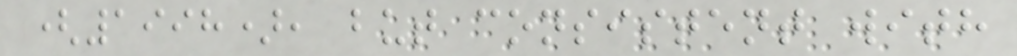(1998), but consistent with
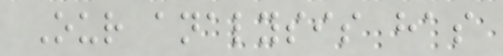Our analysis has
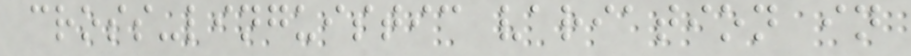cross-linguistic variation in
